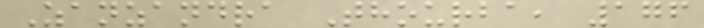Zanzandra Thourba, 176
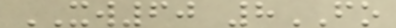XW60 8FO
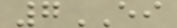7EI
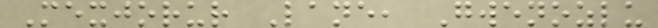Mexjorur Lane, Gwenozlu
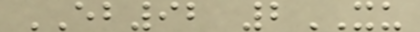EB92 2XU
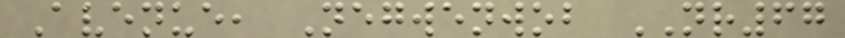Avenue, Negwenwob NR67
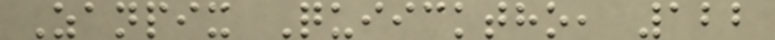Zanpix Quiicktho, 122
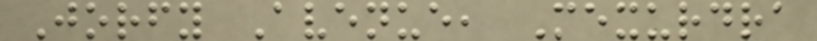Jorfy Avenue, Mexurdra
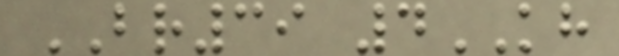BR39 4KH
